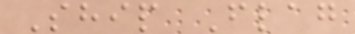Ship Flag
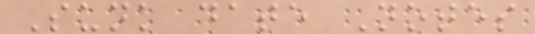Sunk date Notes
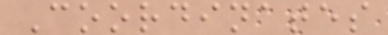Coordinates
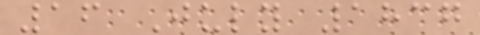16 July 1837
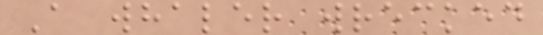A whaler wrecked
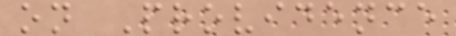on Providence
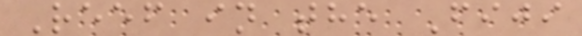Reef in the Fiji
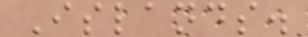Islands.
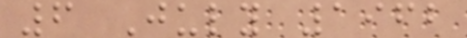6 July 1962
